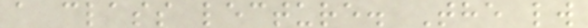a class lecture. The lw
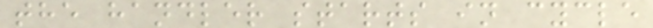the handler starts in cycle
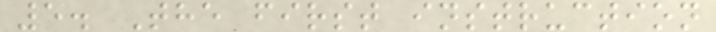5. The first instruction
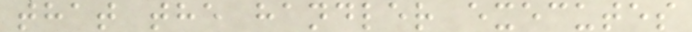that the handler executes
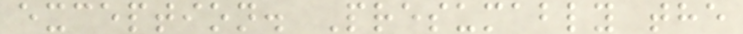exception. Presumably the
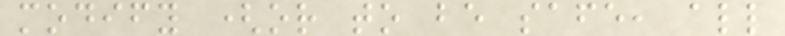modify (or to be safe, all
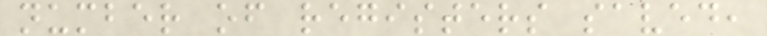number of registers saved,
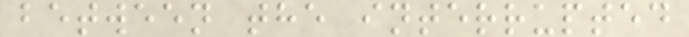between the interrupted
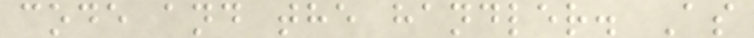code and the handler. As
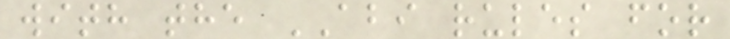with the ABI rules for
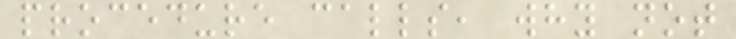procedure calls, why not
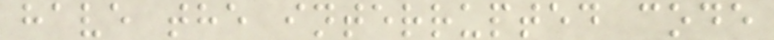have the interrupted code
